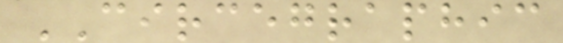CIRCEGRAPHIC
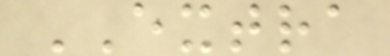EXTRA
